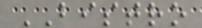BISTRO
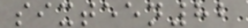sixteen82
